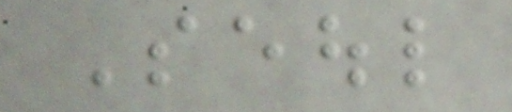Seoul
